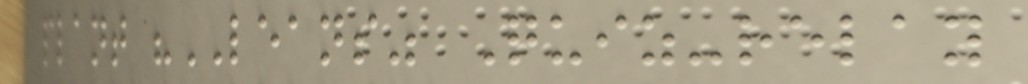plant "LEANS" Quiz-relay
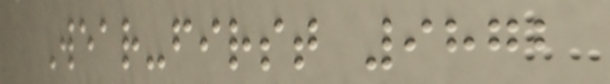Wear-first 9872
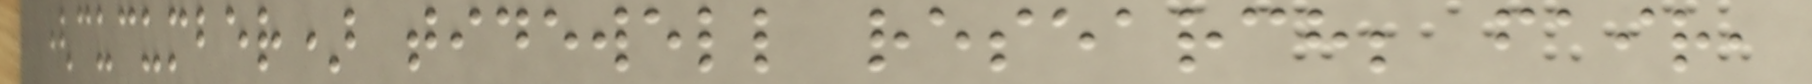(cucumber) tidewell research; fair,
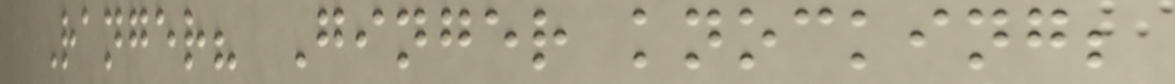Ranger? Ginger knocking;
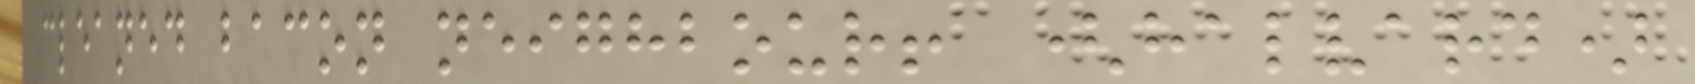cleaned bacon neighbour! (halvard)
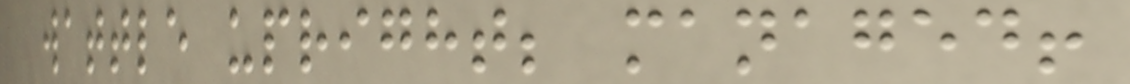wattle upright; managed!
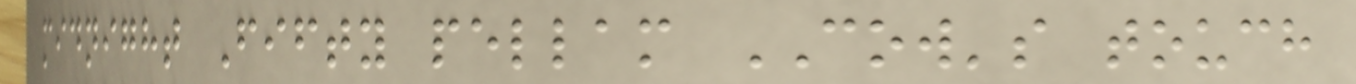midnight Fifty pellam COW's touch
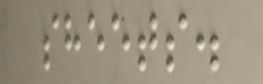sheets.
